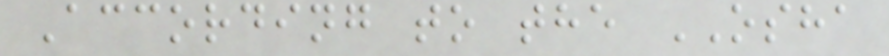According to the OSHA
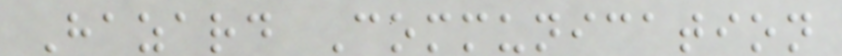Hazard Communication
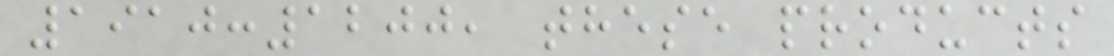1910:1200, these products
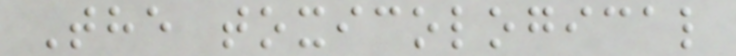The toxicological
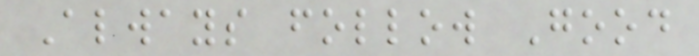Always follow Good
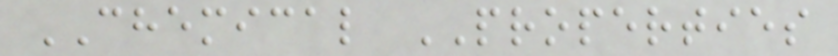CHEMICAL PROPERTIES
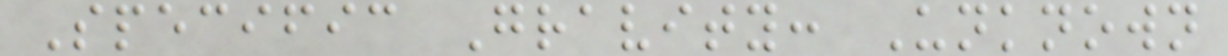Specific Gravity: Unknown
